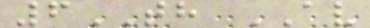6TH AV
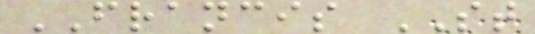FRANCIS ST
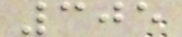305
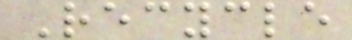Recycle
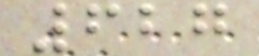627
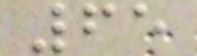65
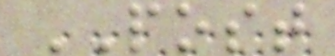POST
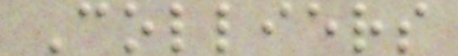Colliers
